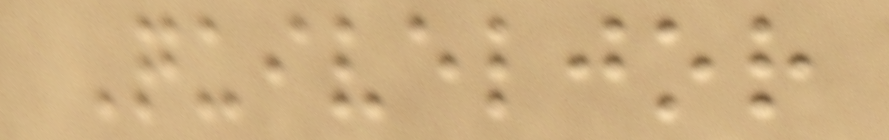Quiveljor
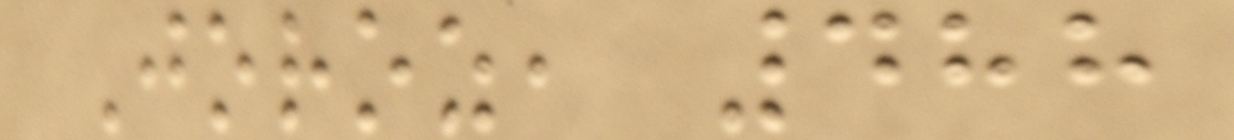Joroz, 488
